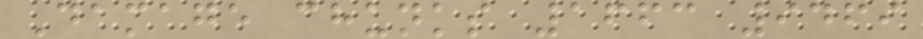Damage chunks 1663 9469
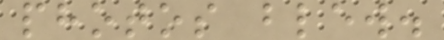photos blew.
